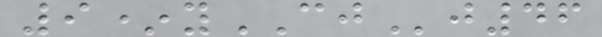9*yCJj46
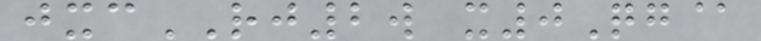jxcRJ2w x0Qg@
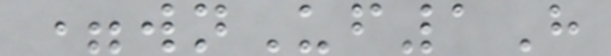=wnUf1H
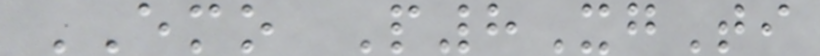EMO P8XgTi
